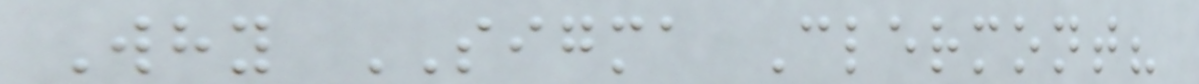Why SIGMA Clermont?
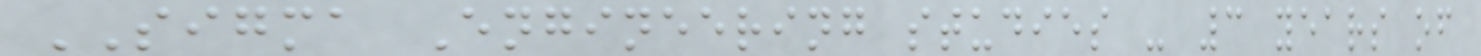SIGMA Engineering studies - 3 years of
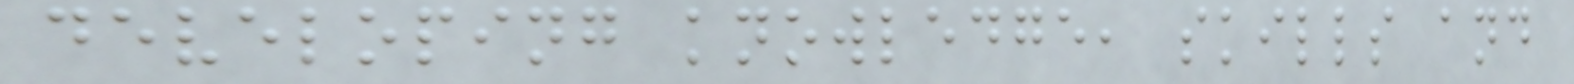developing knowledge, skills and
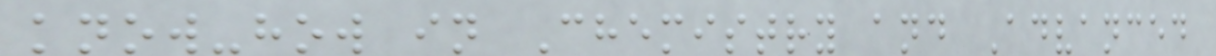know-how in Chemistry and Advanced
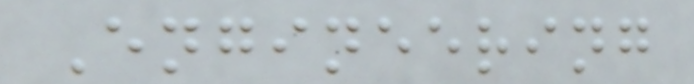Engineering
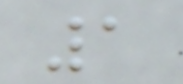1
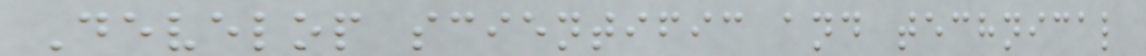Develop scientific and technical
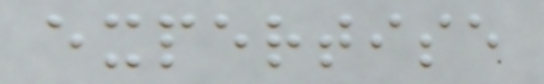expertise
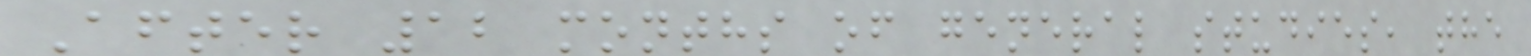After 12 months of general studies, the
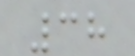38
